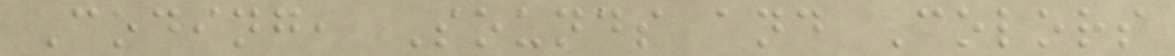Coding, Sounds and Colors
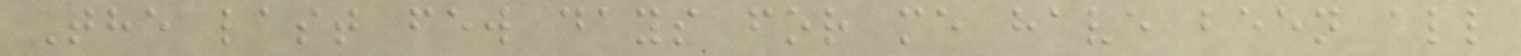The last few days for me have been all
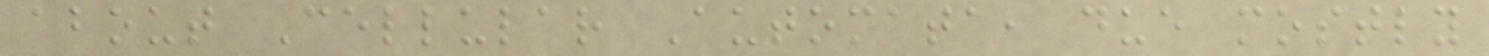about Cellular Automata, due mostly
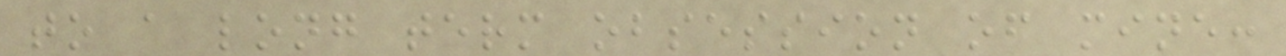to a long term obsession of mine:
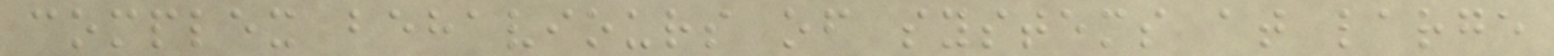complex behaviours of systems at large
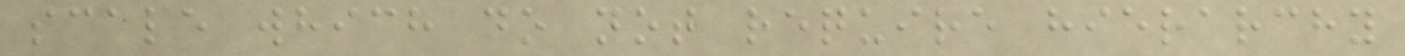scale which do not require hierarchy
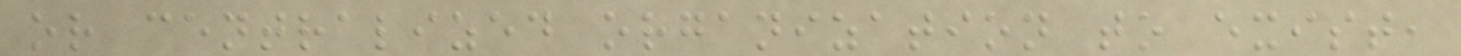or centralized organization to exist,
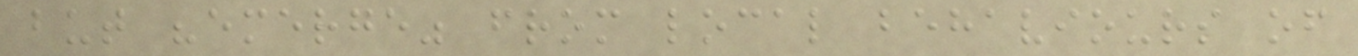but "emerge" from local behaviours of
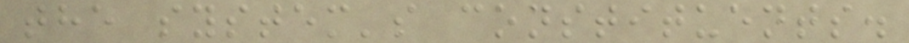the system's constituents.
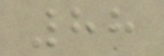88
